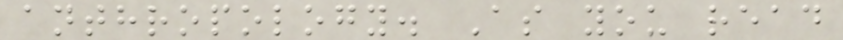anthropology. As you read
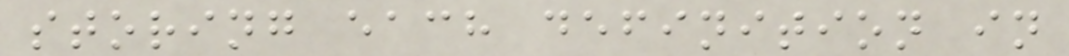storing each definition in
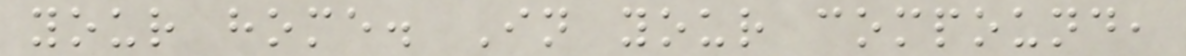your home. In your compound,
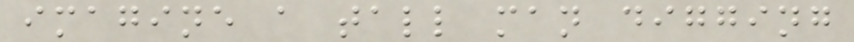imagine a tall man digging
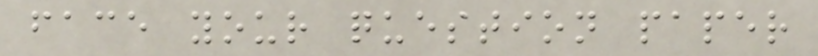face your question paper
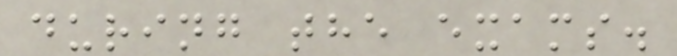during the exams.
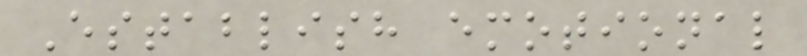Establish emotional
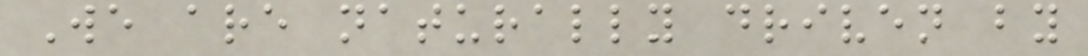We are naturally driven by
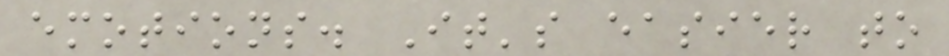emotions. It's easier to
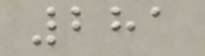281
